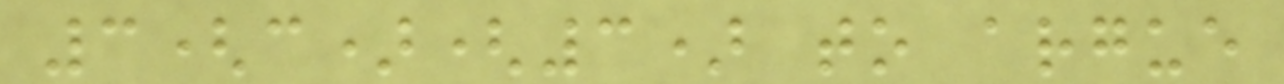3(c)(3) to argue
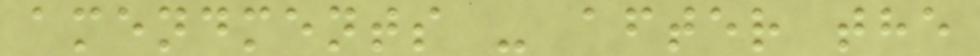amendments - after the
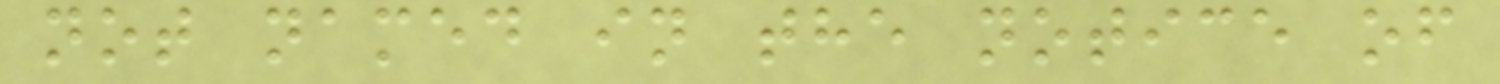not named in the notice of
